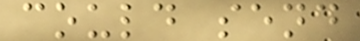could send
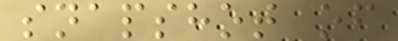snapshot of
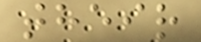their
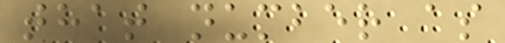that number as
